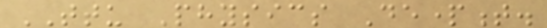TTU Physics Department.
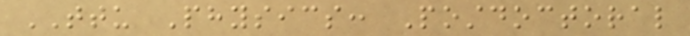TTU Physics: Postdoctoral
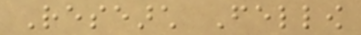Research Fellow
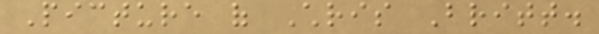Picture of Chris Britt.
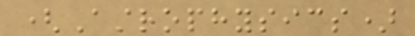(Astrophysics)
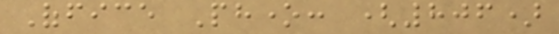Office Phone: (806)
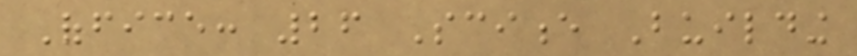Office: 26 Science Building
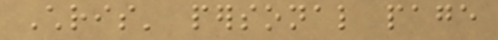Chris' personal page
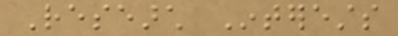Research Interests
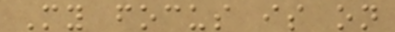My focus is on
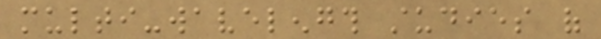multi-wavelength studies of
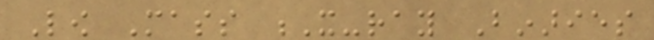Low Mass X-ray Binaries
